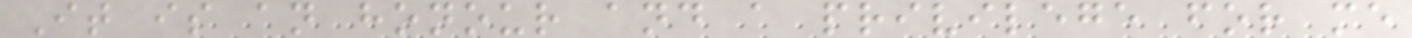It is an honour and a privilege for me
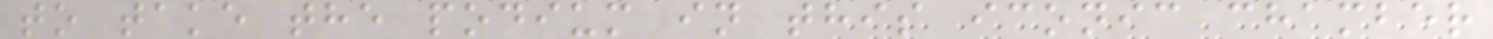to take the podium in this iconic chamber
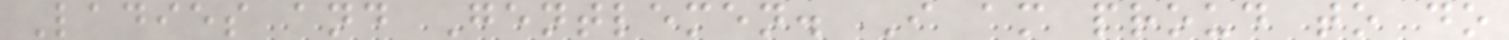Ladies and Gentlemen. I am proud to do
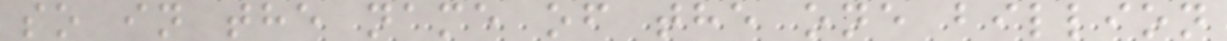so in the name of the one billion
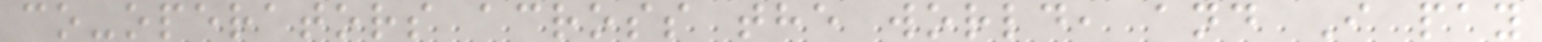co-operators across the world, and I pay
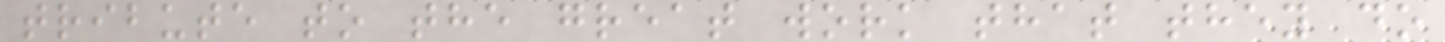tribute to the great work that they do
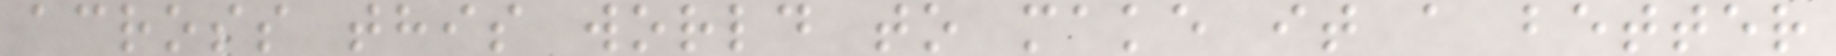across this world to make it a better
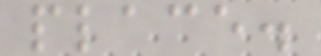place.
